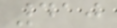410
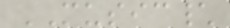MUSIC\
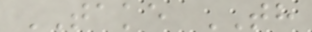TAKE TH
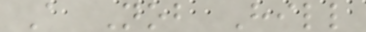A Nob Hill
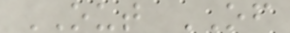OUT OF
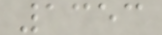1353
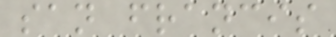san francis
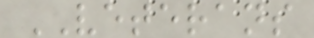VETERANS
